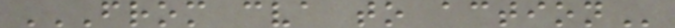FROM CVA TO ACTION
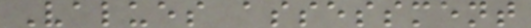Values assessment
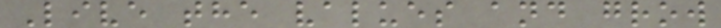Live the values and grow
